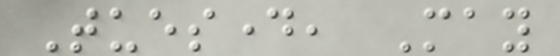Tuesday, May
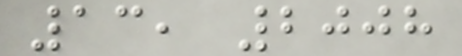13, 2008
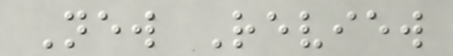New Review
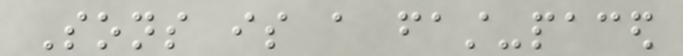Sons is a fast-paced
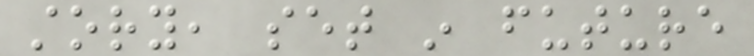story, set in future
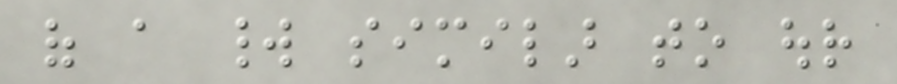of a world similar to our
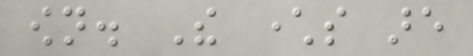own. The characters are
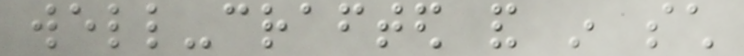well-crafted and in such
